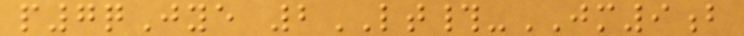p7qJye 2LT#-JM9b
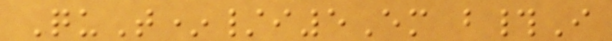QuT*/i5Em b#I
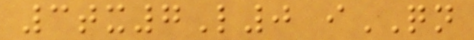3tx7L0 iQN
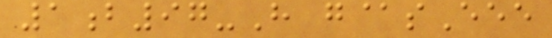1b97-H g@sEee
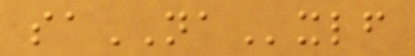saNAxlf
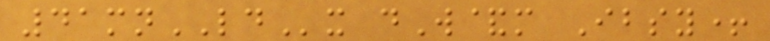41mnLDx dW&m Ibsy+
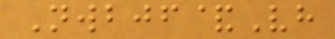Nwbjf&Vh
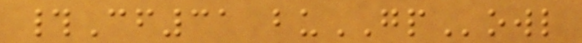#Cf31 buGPowl
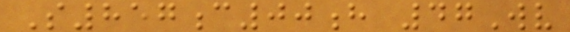S857c00h 47Wv
